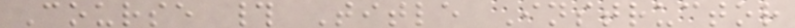Course # Title Instructor
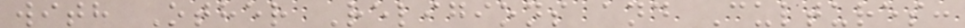with Other Religions and Cultures:
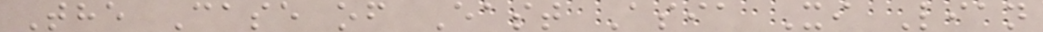The Case of East Asia Xi Lian
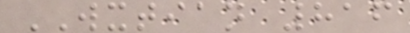WXTIAN 816
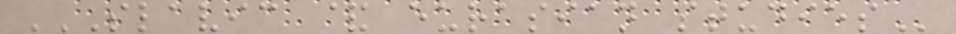SLAVIC & EURASIAN STUDIES
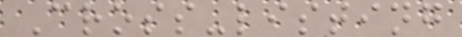Cross-listing
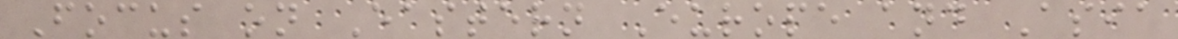Focus on Eastern Europe and Asia
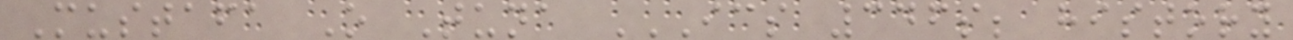Mustafa O Tuna ICS 346S; HISTORY
